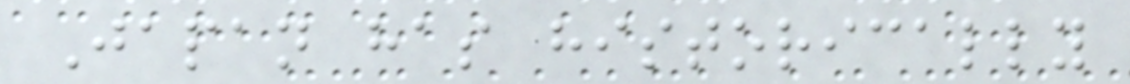Japan has historically
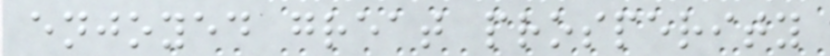enjoyed great prosperity
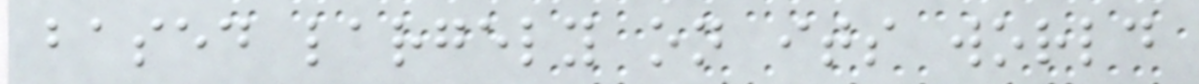based largely on its world
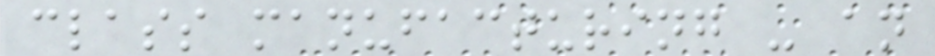class manufacturing - an
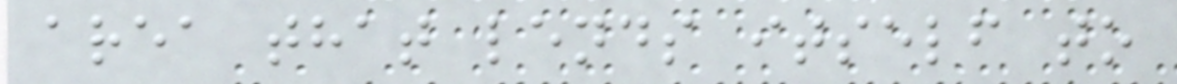area that lends itself to
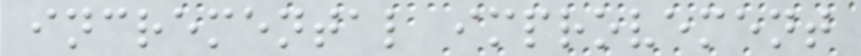incremental improvement
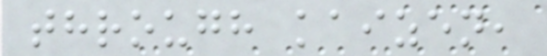through kaizen,
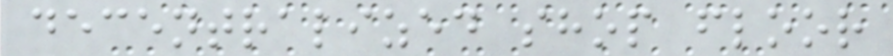decentralized shop floor
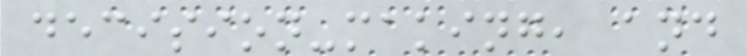decision-making, and
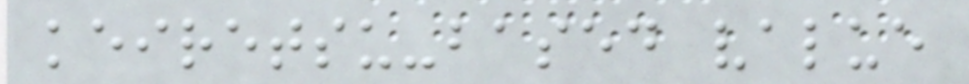keiretsu-based value
